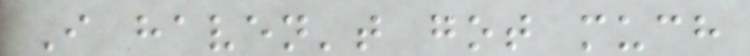I haven't got much
